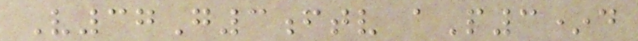V37G3ftv aP3*d
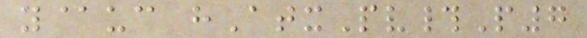y@uc hAtxPv#P7
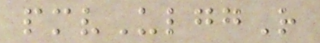pmvUlggR
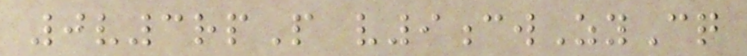0v3rpP v9cwZyCq
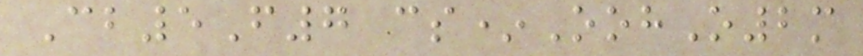Cb5F7 cs*OohO2m
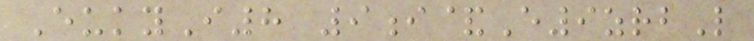EukyI8 9i&E9zrbL
